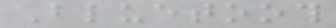Bluetooth
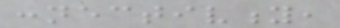connectivity,
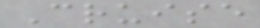Cruise
